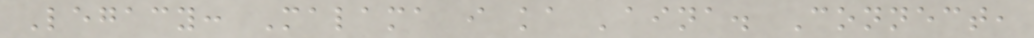Legacy: Malama i ka 'aina. Connect,
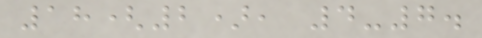18(2), 4-7.
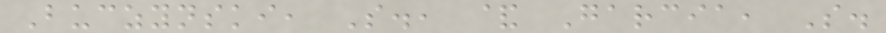Buczynski, S., & Garcia, S.
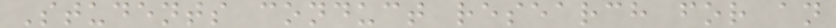Students conduct research for an
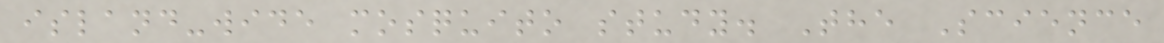island-wide mosquito study. The Science
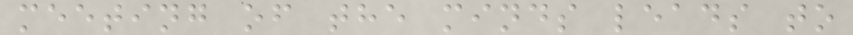meeting of the minds leads to
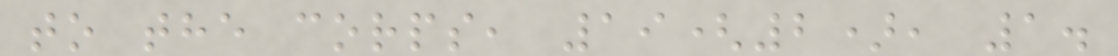to the corps, 19(2), 1.
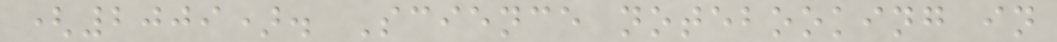(2009). Science notebooking in
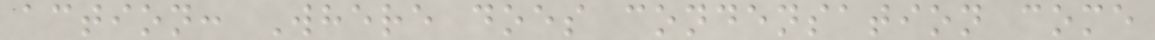action: Where does condensation come
